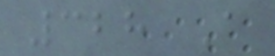328 A
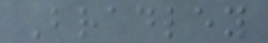Bradley
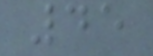45
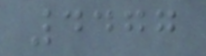4477
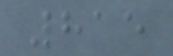815
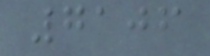7106
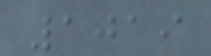1019
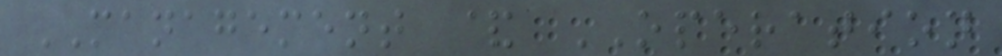MANAGEMENT & OPERATION
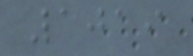1019
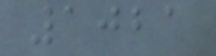1021
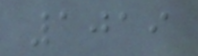1019
